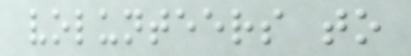volunteers to
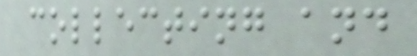collecting and
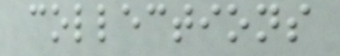collections
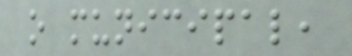o municipal,
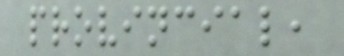provincial,
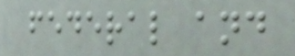federal and
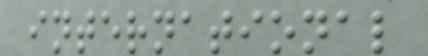international
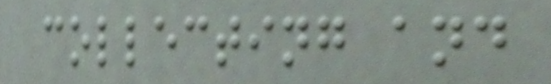collecting and
